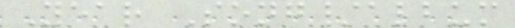Year Song/album
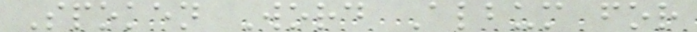Spoken Word Album for
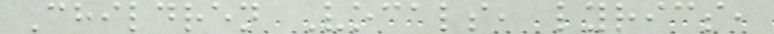Children Vocals, lyrics,
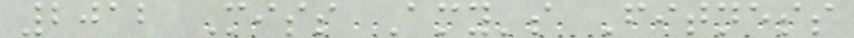2012 Miss Amy's Fitness
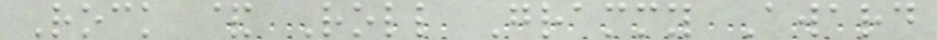Rock & Roll Grammy Award
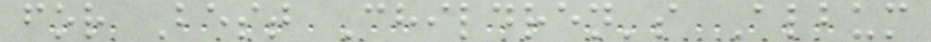for Best Children's Album
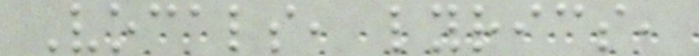Vocals, lyrics,
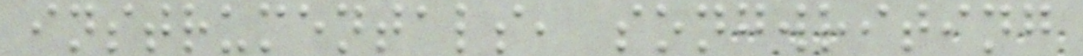instrumentals, songwriting
